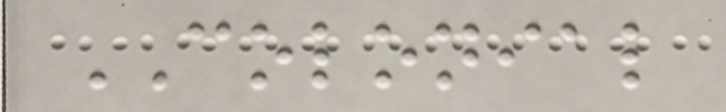COLONIAL
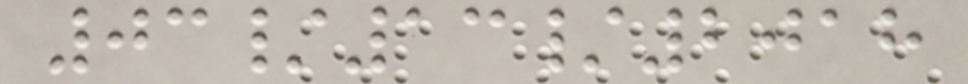03/13/2018
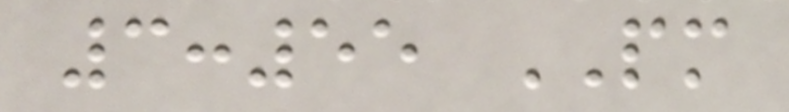3:55 PM
